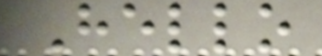Hello
